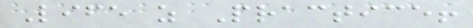Life as Practice!
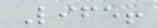Life!
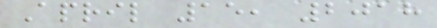April 15, 2018
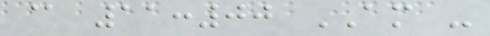@ 11:00 AM -
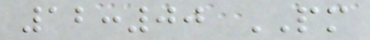12:00 PM
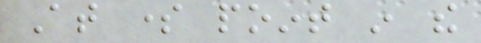At some point in the
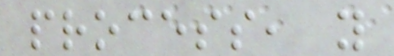process, you
